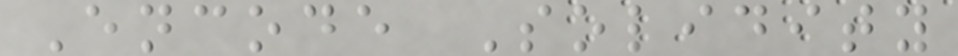Encode Solidity
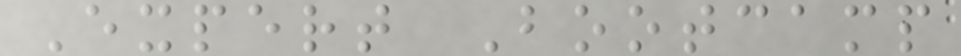Expert Bootcamp
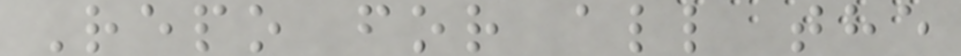Repo for all the
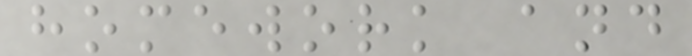homework and
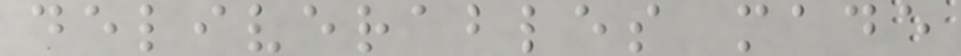deliverables made
